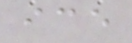ice
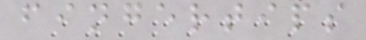fingertips
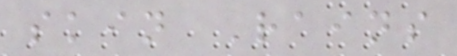skin Rains
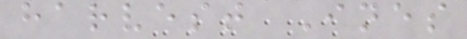harvest Ines
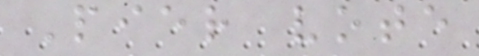Pier vote
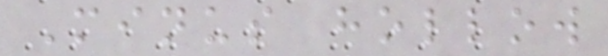Minus hollow
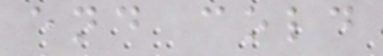end cold
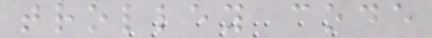trolley code
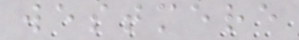westmere
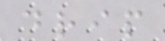drip
